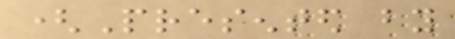(Presented by
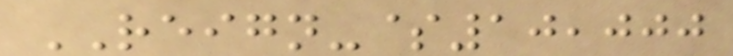REIGN-$10,000
